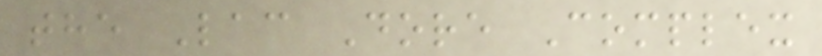the Lac Dore Complex
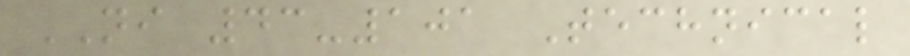NI 43-101 Technical
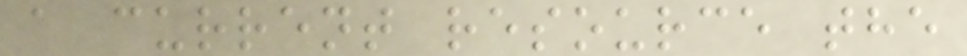a current resource the
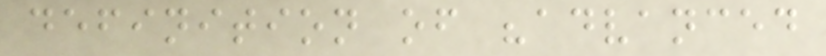definition of "advanced
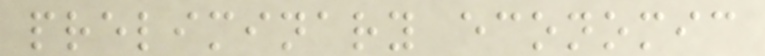preliminary economic
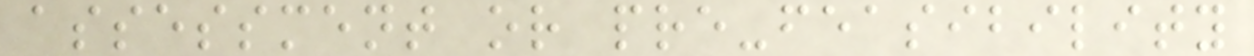assessment or pre-feasibility
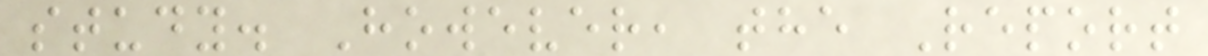study. However, the Report
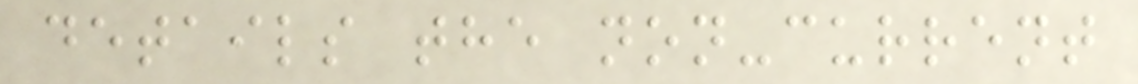details the non-current
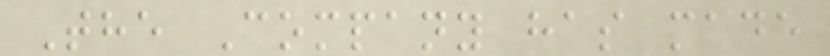The Company has made
